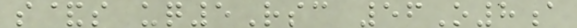s&s uq5Rsc 56O8a
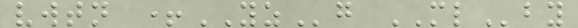vwtn +YZg MLby
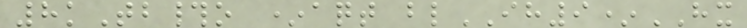8kTb#o *aqt blIH9*HX
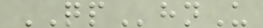QPhnU
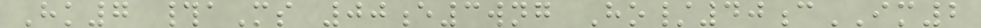Hk7 #aMs 00e3wng Ho/40cIM2
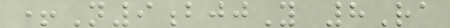+N9bjjY 8Ra
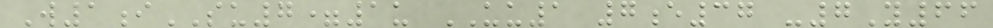W1iSU7=1u UU1 7e37 -7Y66
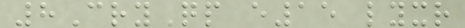8CryQp e15 lyxr
